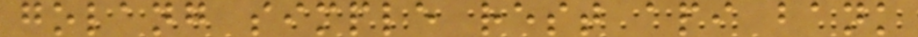golang simple rest api bank
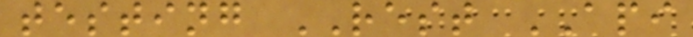testing REST API
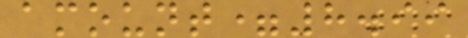amount=8.99
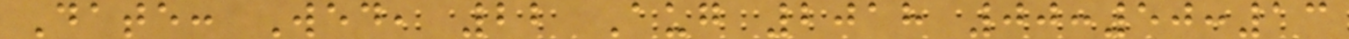Date: Wed, 22 Aug 2018 00:50:13
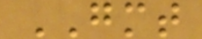GMT
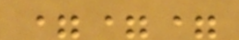===
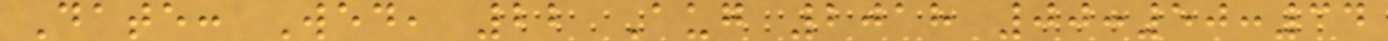Date: Wed, 22 Aug 2018 00:50:34
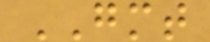GMT
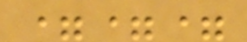===
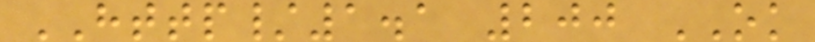HTTP/1.1 200 OK
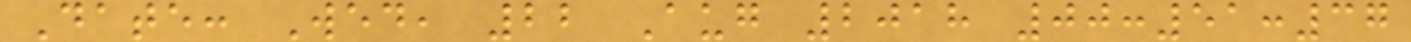Date: Wed, 22 Aug 2018 00:51:37
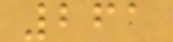261
